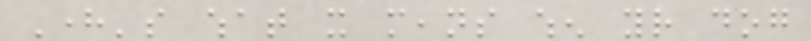Here's what it means when your dog
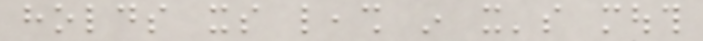holds its leash in it's mouth
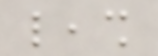leash
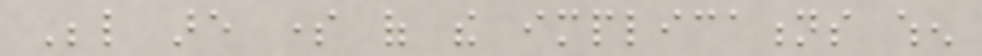Below are some of the implications when
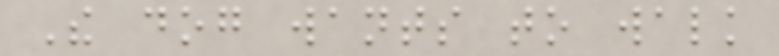The dog wants to walk
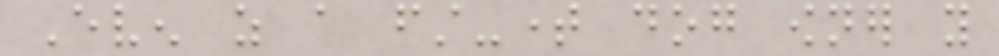Even as a first-time dog owner you
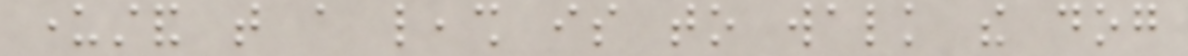understand that a leash is to walk the dog
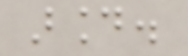around.
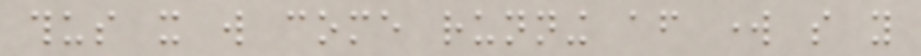thus it will come running after work so you
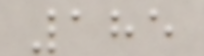185
